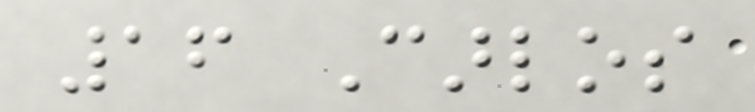16 Carlos
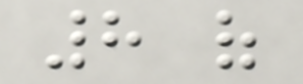8 of
